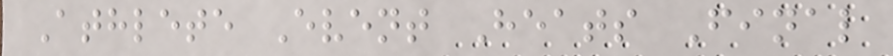Athlete Event Heats Final
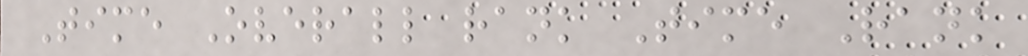Time Overall rank Time Rank
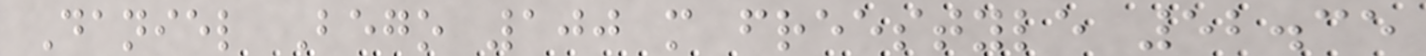Daniel Bego 100 m freestyle 52.35
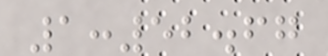1:52.67
